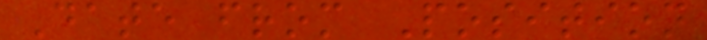Date from Position
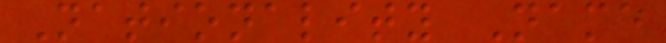Nationality Name
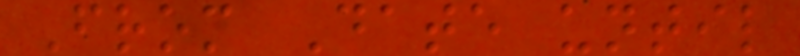From Date until
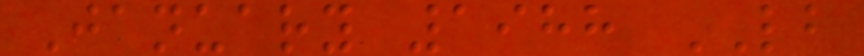January 1988 LB
